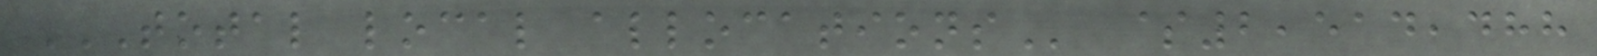TOTAL LOCAL ALLOCATIONS $2,514,488
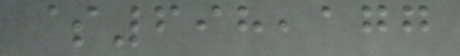$698,177
